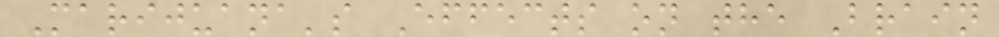Marijuana's Effects on the Brain
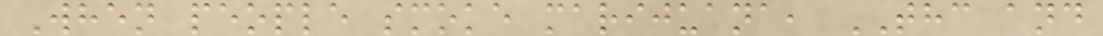When people smoke marijuana, THC and
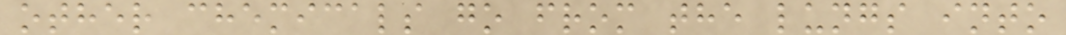other chemicals go from the lungs into
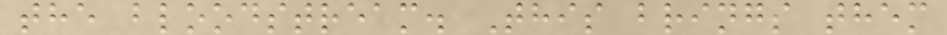the bloodstream. This brings them
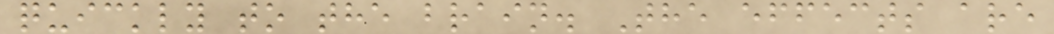quickly to the brain. The effects are
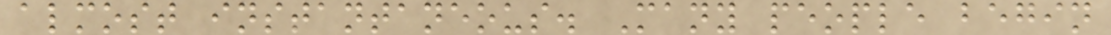almost instantaneous. Many people begin
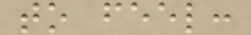to feel:
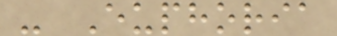- Euphoria
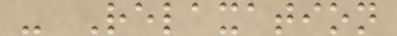- Relaxation
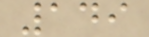149
